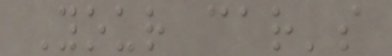Your car's
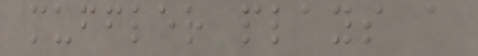muffler plays a
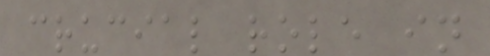crucial role in
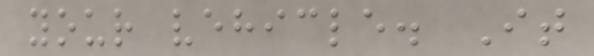your vehicle. It
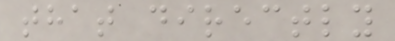that directly
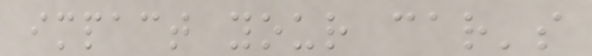impact your car's
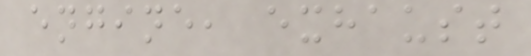engine, exhaust
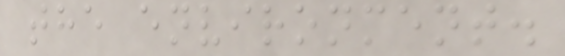the environment.
